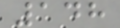148
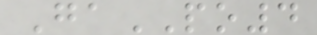GaPO4
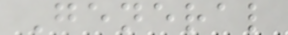General
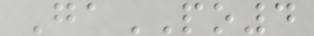GaPO4
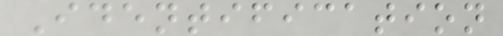Identification
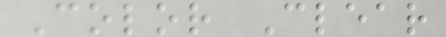Color Clear
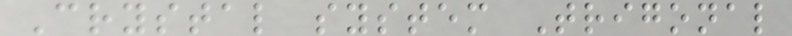Crystal system Trigonal
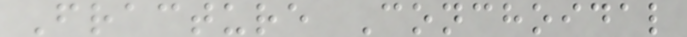Fracture Conchoidal
